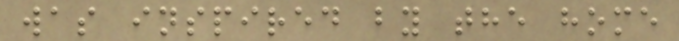was inspired by the home
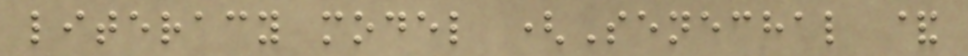literacy model (Senechal &
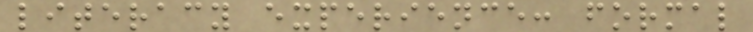literacy experience: formal
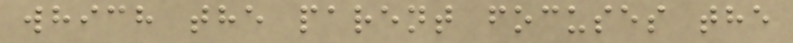which the parent focuses the
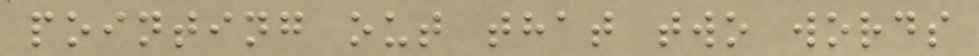pointing out that two words
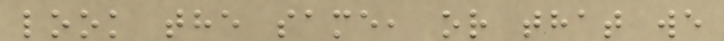look the same, or that we
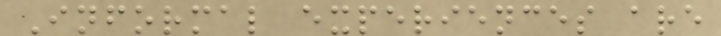Informal experiences are
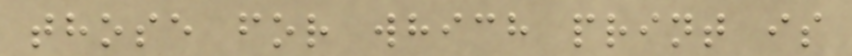those for which print is
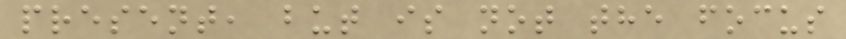present, but is not the focus
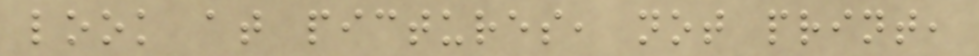look at pictures, not print,
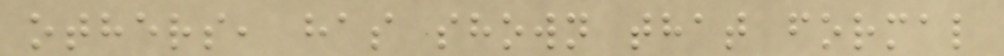others, has shown that formal
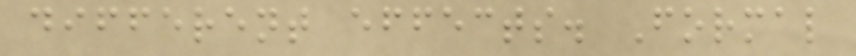different effects. Formal
